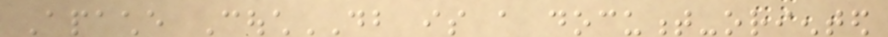Apache CouchDB is a document-oriented
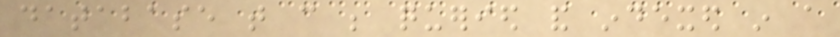database that can be queried and indexed in a
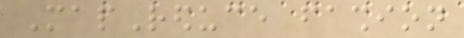MapReduce fashion
